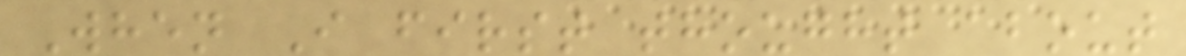When I first thought about
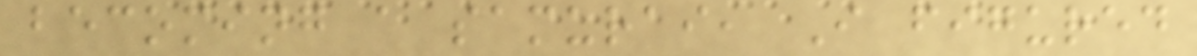becoming a samurai, I figured
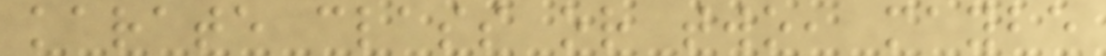karate class or two, maybe
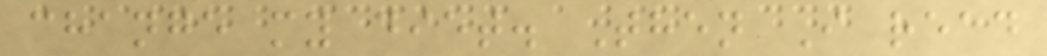change my diet. Then I read
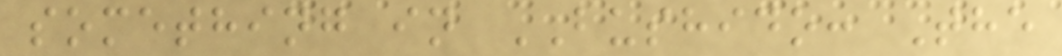something in BUSHIDO: The
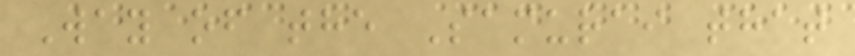Way of the Samurai that
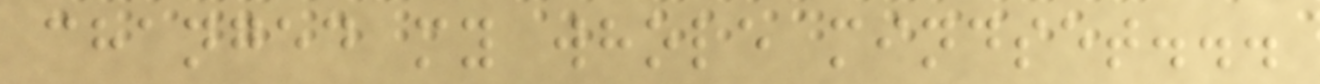changed my whole mindset...
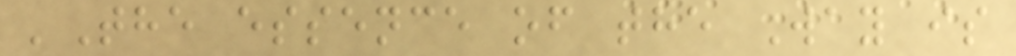'The essence of the Way is
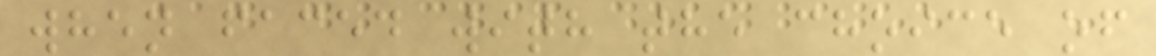when faced with the choice of
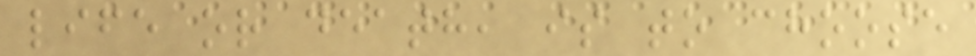life or death, is to choose
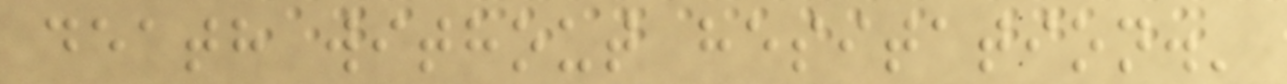death without hesitation.'
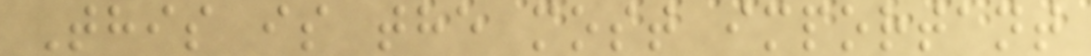This is the most important
